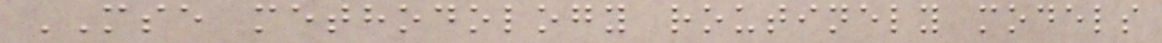MSE methodology routinely models
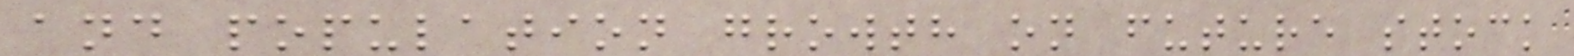and population growth on future stock
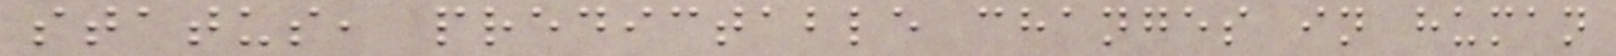status, predictable changes in human
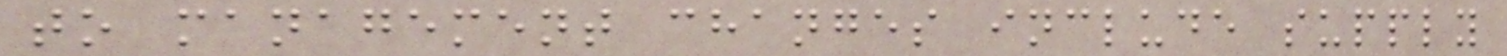to management changes include supply
